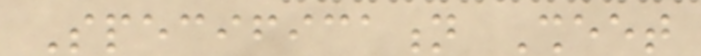Specification Sheet
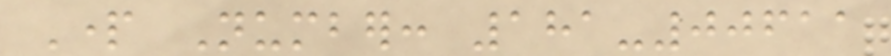Part Number: 181-00611
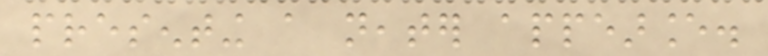presenting a neater appearance.
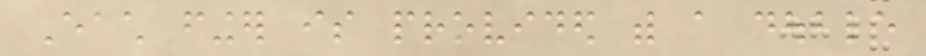Each finger is provided with a double
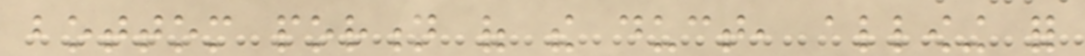bottom portion of the duct, allowing for
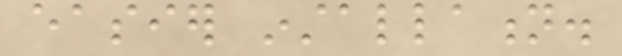easier installation.
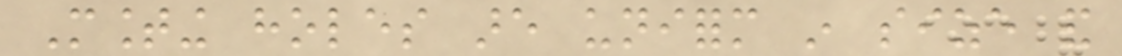Mounting holes are uniform in size and
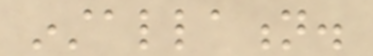installation.
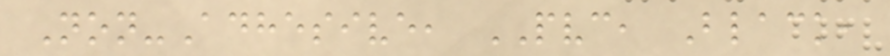Non-Adhesive, PVC, Black,
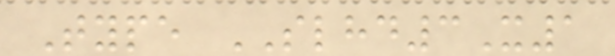Type SLHD3X1
